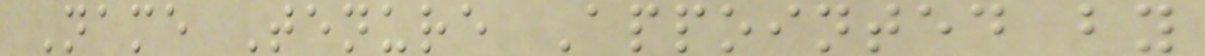Name Tenure Appointed by
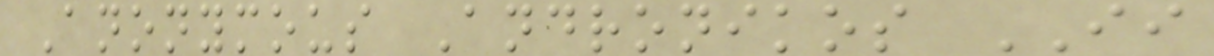Anonymous Andronikos II
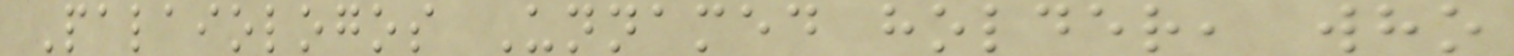Palaiologos Unnamed holder, who
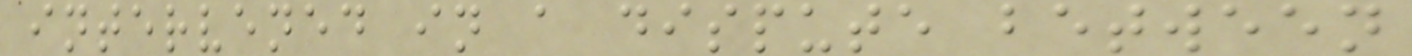intervened in a dispute between
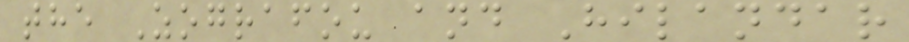the Zografou and Hilandar
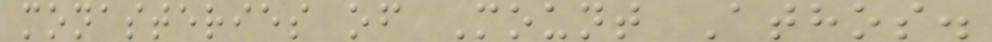monasteries of Mount Athos.
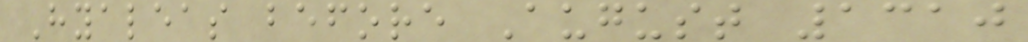Hyaleas before August 1310
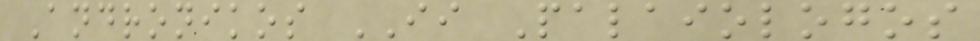Andronikos II Palaiologos
